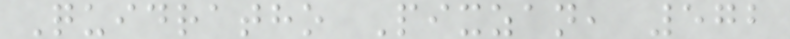Quidratho Pixzan, 572
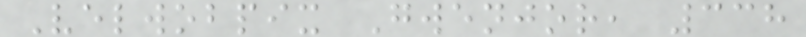Velwobpix Gwenjor, 338
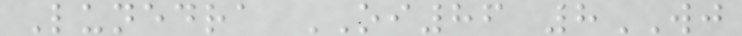Lunedra OI86 8WJ
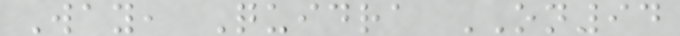Way, Quidra ON94
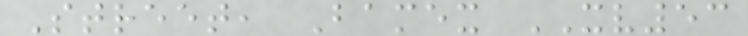Street, Bamex XV53
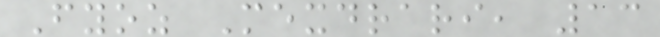Fyoz Mexdrari, 13
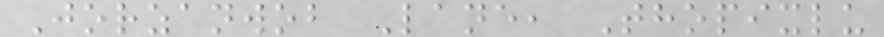Jorzanwob Lane, Thopixlu
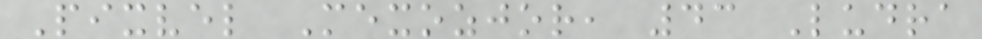Pixvel Mexozjor, 43 Ludra
